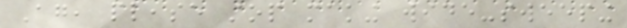Again, please stop making wide-sweeping
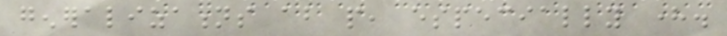generalizations about people, especially here.
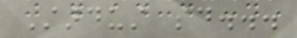Stardust said...
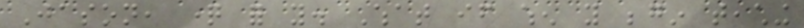Jason, question for you. What if when you begin teaching
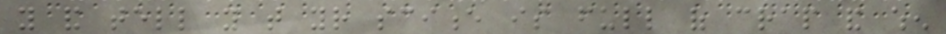you and tell you that your science is full of crap and when
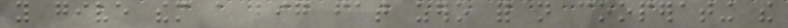you give them a big fat zero for not cooperating the
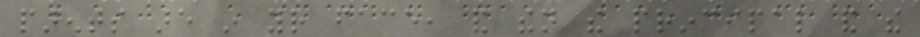parents are in your face, and then the principal and the
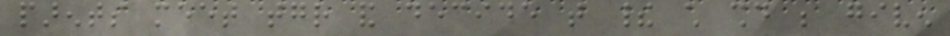parents meet together and decide that their child should be given
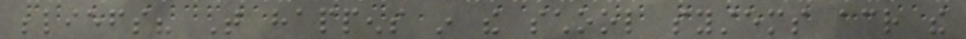beliefs? That happens in the school systems across the
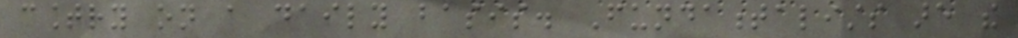country on a daily basis. Fundamentalists are the
